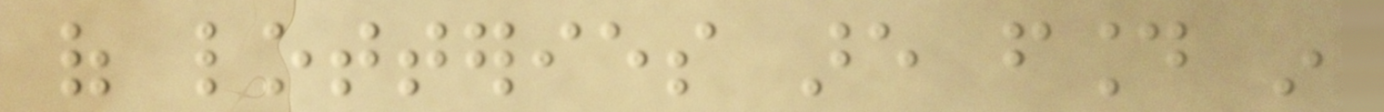of lotteries are found in
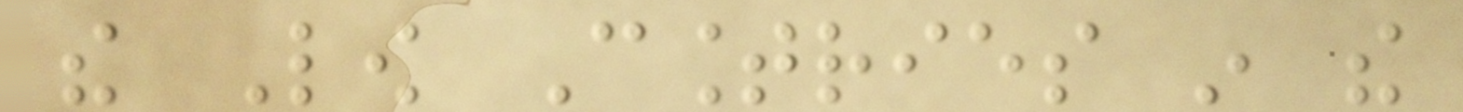the Low Countries in the
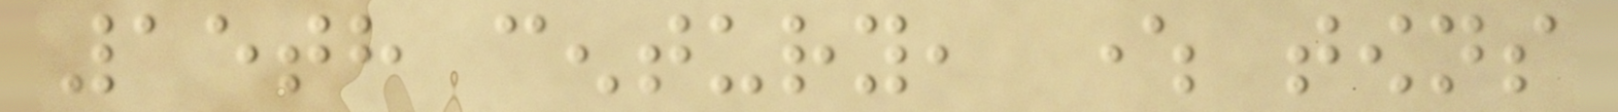15th century, where towns
